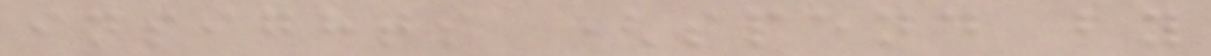insights (spend by
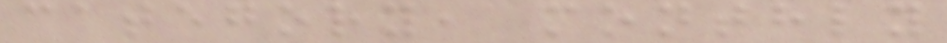category, monthly
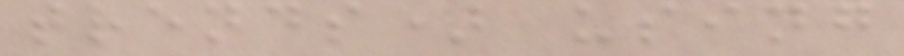trends) using
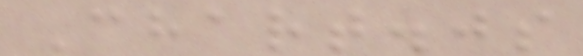Chart.js
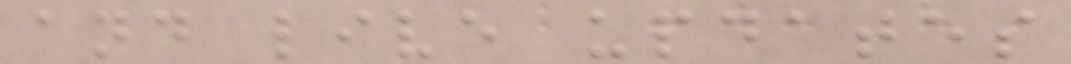and live updates
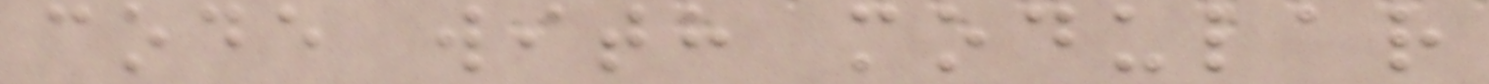code with modular
